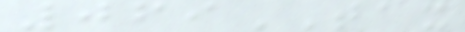069TAX
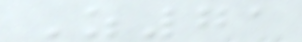Z71
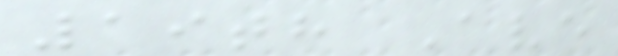19th Ave
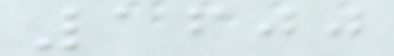1600
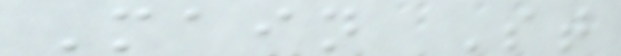Main St
